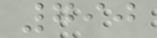790
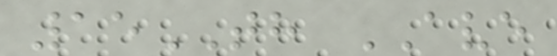15TH AVE
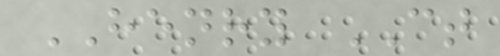HENRY CT
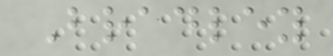Bradley
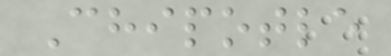Chipotle
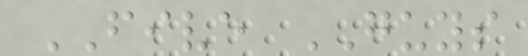FIVE GUYS
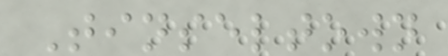Tinseltown
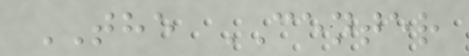THE CENTER
